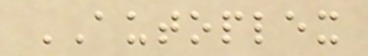AUTOPLEX
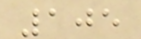105
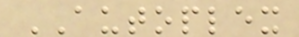AUTOPLEX
